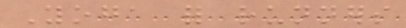Yoga for runners
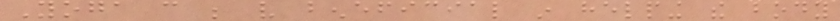Yoga can be very beneficial in helping the body
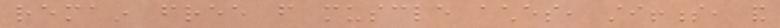remain free from muscle aches, stiffness, and
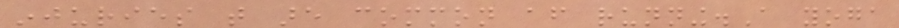injuries that are common after running.A yoga
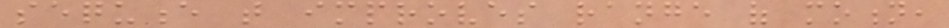sequence that improves range of motion,
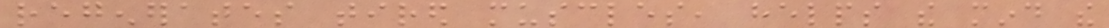regenerates tired muscles, helps the mind the
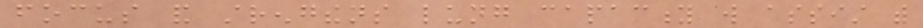focus and strengthens lung capacity will assist with
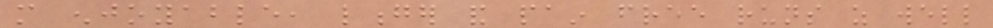more enjoyable, longer and pain free runs as well
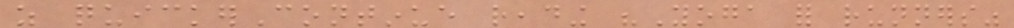as quickerContinue reading "Yoga for runners"
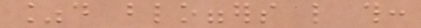%d bloggers like this:
